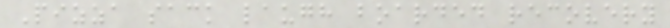Pizza sack laugh boarded recovery
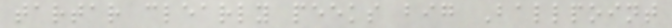tartar clearly peeks big Ballpoint
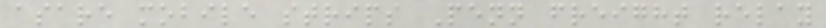asare mobile strips Penn freight relay
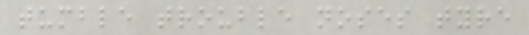tumble trouble noses tyre
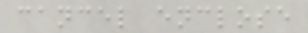cancel enclose
